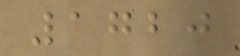1720
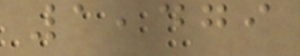1,479
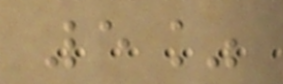5%
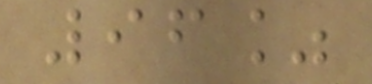96%
